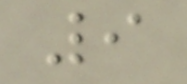9
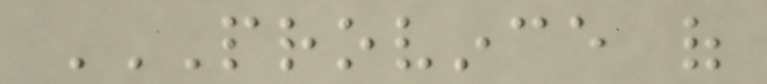PROVINCE OF
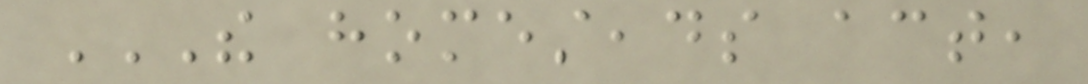THE HOMESTEADS ACT,
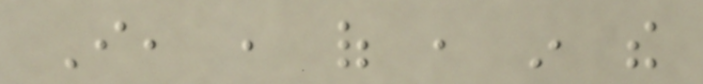I, , of , in the
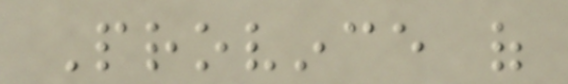Province of
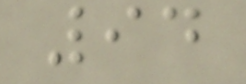94
